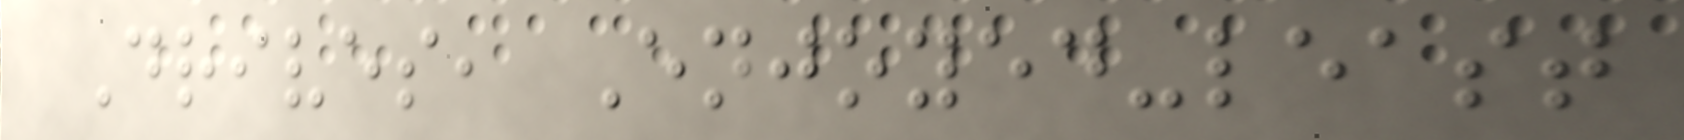Drives, Enjoyed-least
